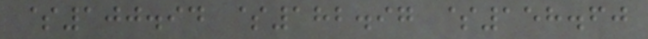$100.94 $182.97 $158.60
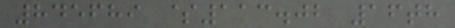845689 $113.02 16th
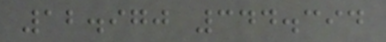12.970 344.394
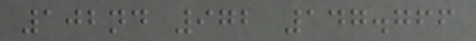102nd 972 147.766
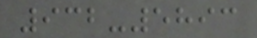932-5893
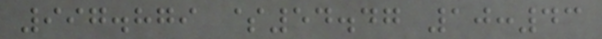997.879 $54.47 10:43
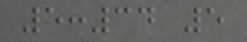5:34 5
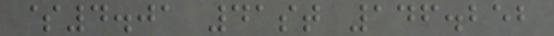$4.01 41st 146.252
